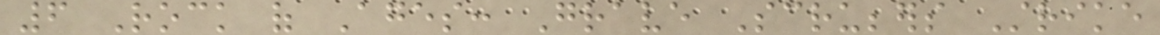6 Rock of Ages: Grave Scrubbers Strike
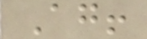Again!
